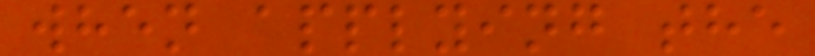when applying the
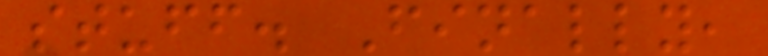stuff. Finally,
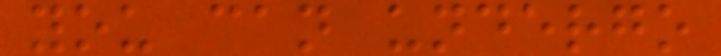you can undergo
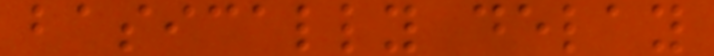basically delay
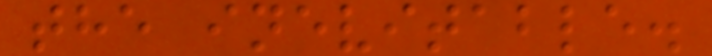the inevitable.
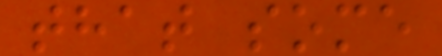that some
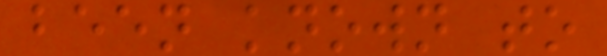been known to
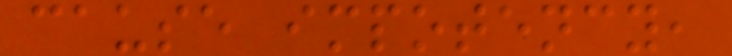cause impotency,
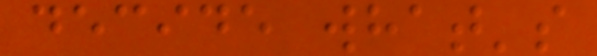decide what's
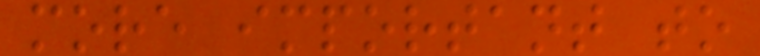more important to
